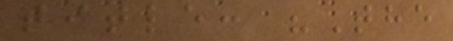title: "The
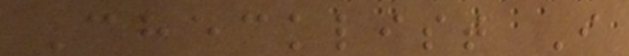Checklist I
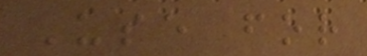Use for
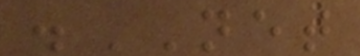.NET
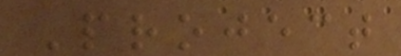Project
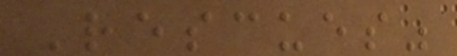Rescues"
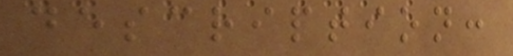description:
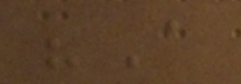"A
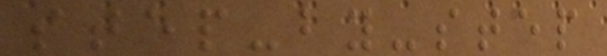step-by-step
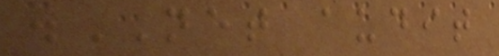.NET audit
